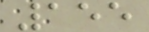155
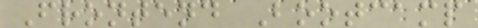Frontend Bootcamp
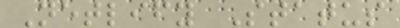Netlify Status
